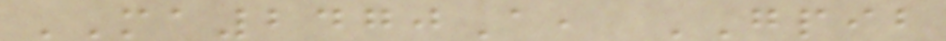MA2470A, GPIB
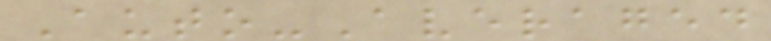Auto-Averaged
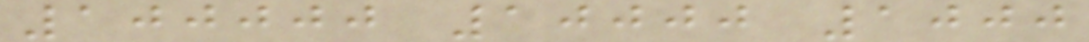100000 10000 1000
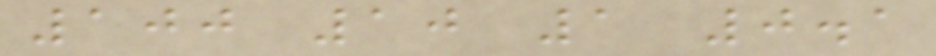100 10 1 0.1
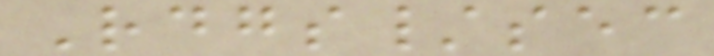Rdgs/sec
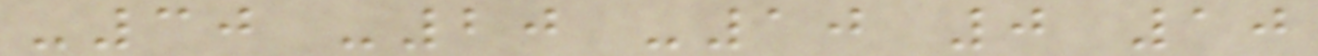-30 -20 -10 0 10
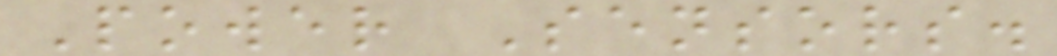Power Sensors.
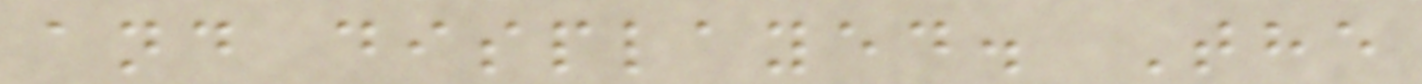and displayed. The
